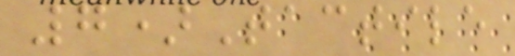7)Tactile
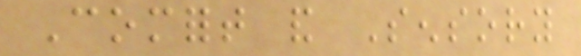Comfort and Sensory
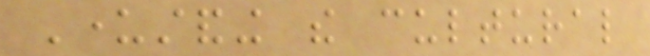Understanding the cultural
